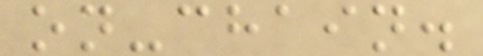on-chain.
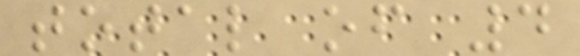total of 4
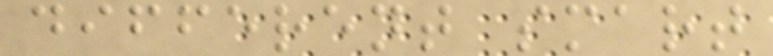different smart
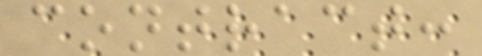contract:
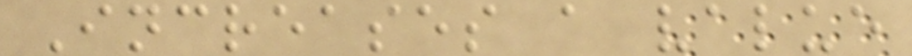Increases a value
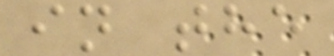in the
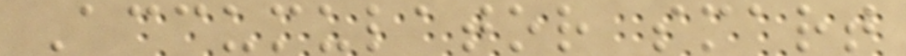Accumulator smart
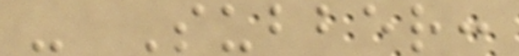- Subber:
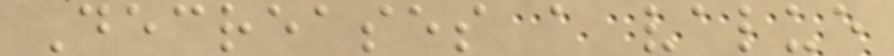Decreases a value
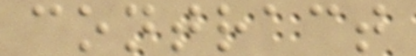contract
